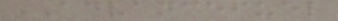ADVANCEFUEL
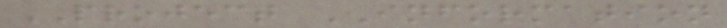PROJECT INFORMATION
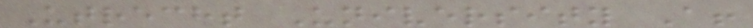Utrecht University A!
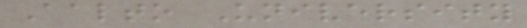Aalto University
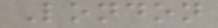London
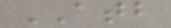ATB
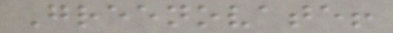Greenovate!
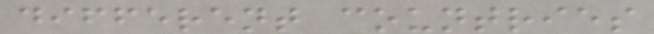different countries
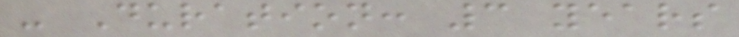- Duration: 3 years
